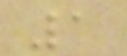1
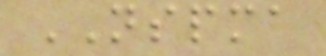NSPMA
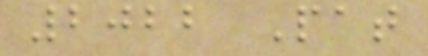2022 Pat
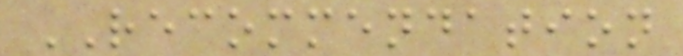RECOMMENDATION
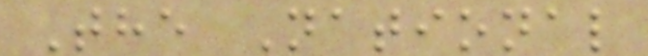The National
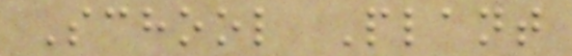School Plant
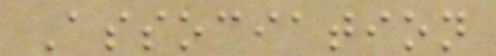Association
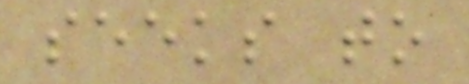seeks to
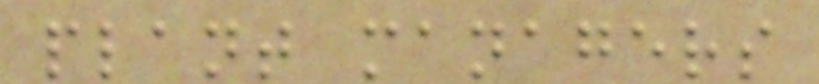plant managers
